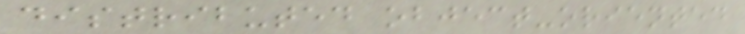distributed object-oriented
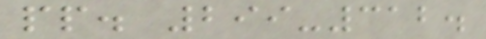pp. 299-312.
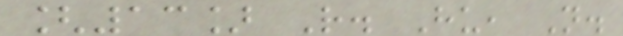[13] R. Hu, N.
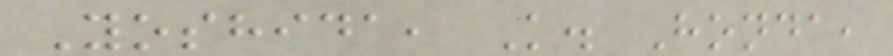Yoshida, K. Honda,
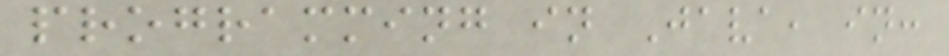programming in Java, in:
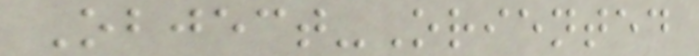Object-Oriented
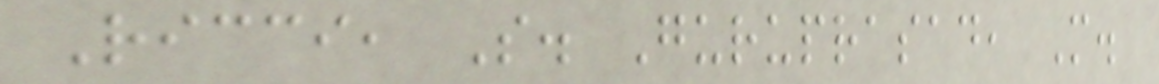Ricci, S. Guruprasad, M.
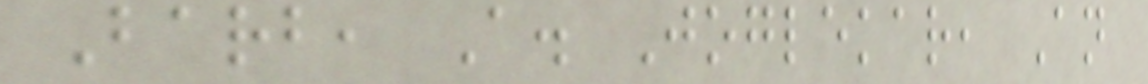Barb, A. Joglekar, An
